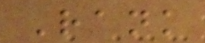Rank
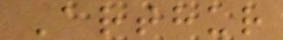Arthur
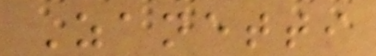Zanetti
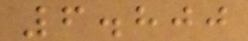6.800
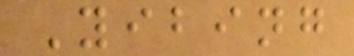Yibing
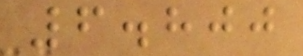6.800
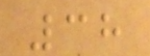38
